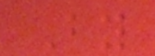By
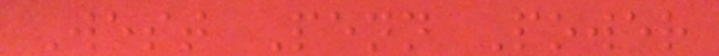West Penn Power
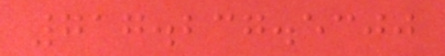717.237.5300
